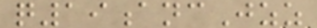q19ancJzz
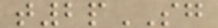t2pSG
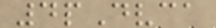4pDvca
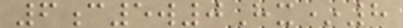6c5w0Hx*8
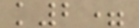k2=
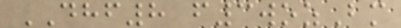DHF8 f3wozBm
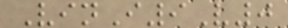VinI9V0
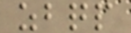zbqp
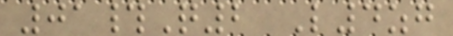01#Q2 L4zg
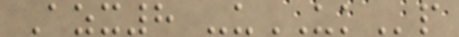Azx8 -uUKp
